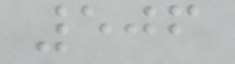506
